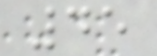45
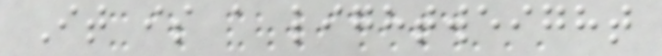It is a lightweight
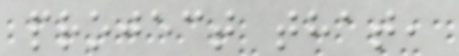project that,
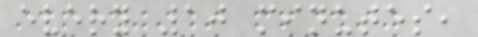every 10 minutes,
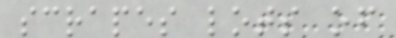scrapes lots of
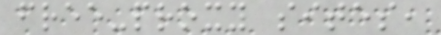free-proxy sites,
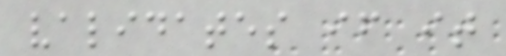validates if it
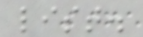list.
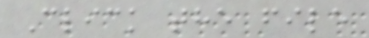Click the file
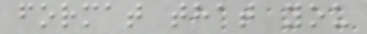format that you
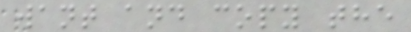want and copy the
